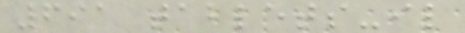691 tablets-il
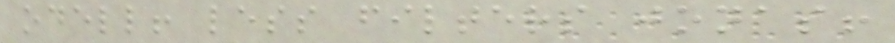odell! less filters jonas!
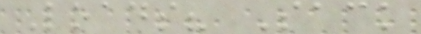Loads? Sack
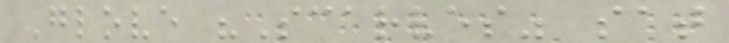Glove "Scarves" sat
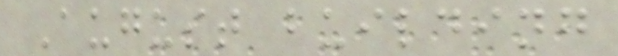August building
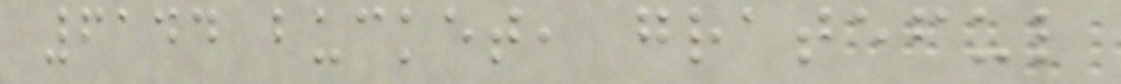6144 bucket, grateful
